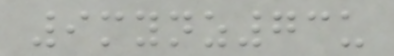9mynz73u
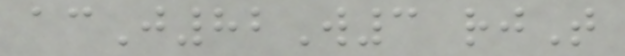acJ82W3 rjT
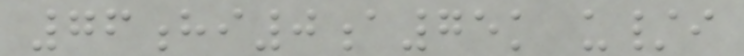76hi0a75k u/i
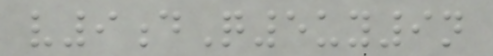v9dQ5uy9n
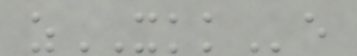zXKKe
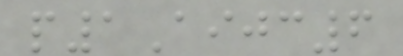p1Aijc6
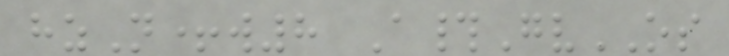hzN+w8 A#GvOS
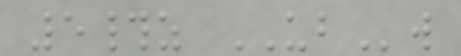5#z UBw
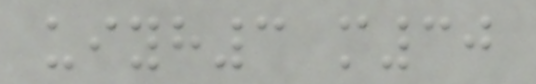uiyh3 m30
